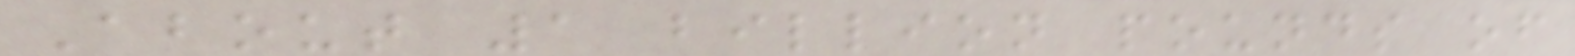About 1 billion pounds of
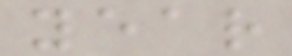year
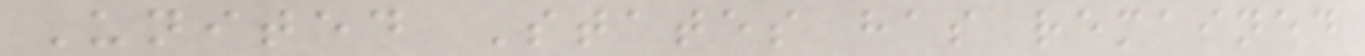United States has remained
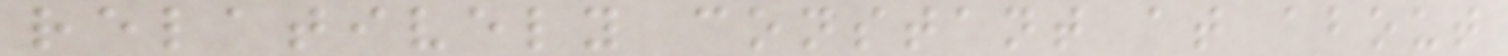relatively constant at about
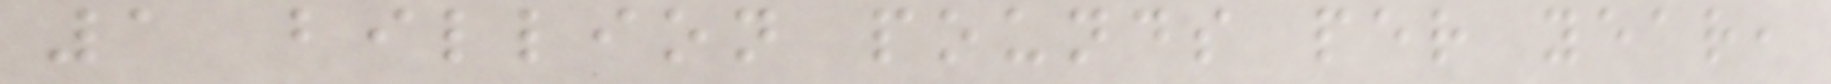1 billion pounds per year,
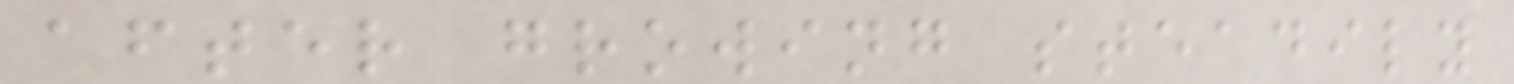after growing steadily
